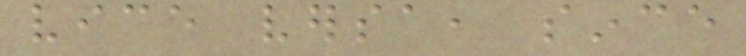vice versa, since
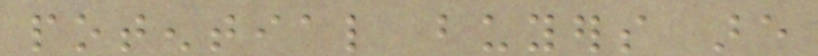potential buyers are
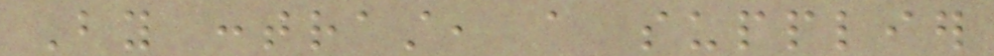By contrast, a supplier
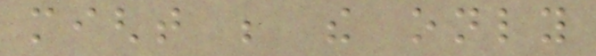might be the only
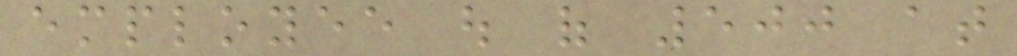employee out of 500 at
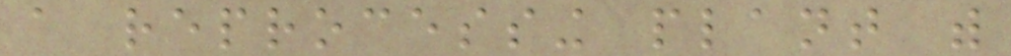a reprocessing plant with
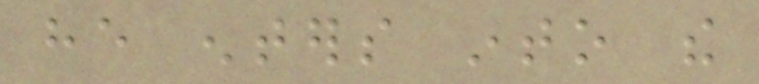he enters into the
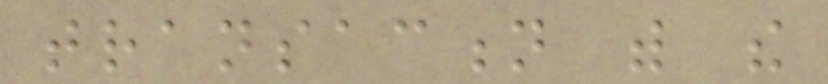transaction with the
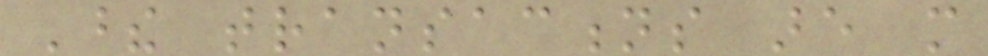These transactions are more
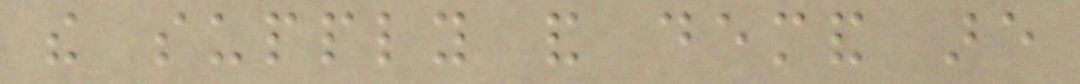the supply and demand are
